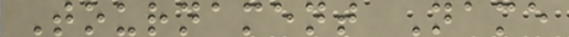Tournament Name
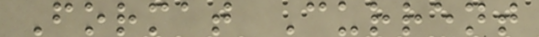Format Current
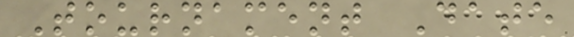Tournament Date
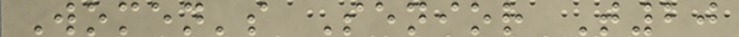Women's Senior T20
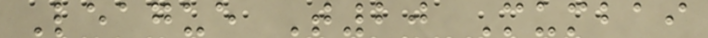League T20 Mumbai
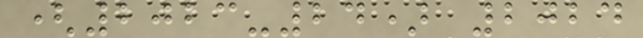(2023-24) 2024
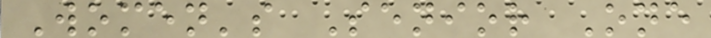Women's Senior One
